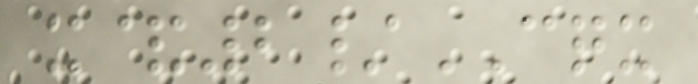x&2/CQX
